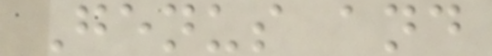Genus and
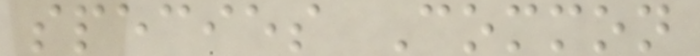species Common
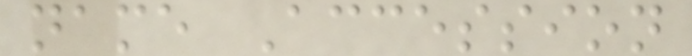name Accession
